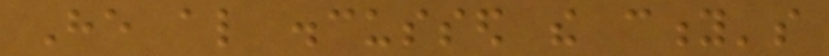He also discussed the city's
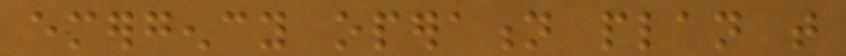emergency operation plan that
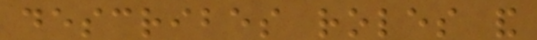describes roles and
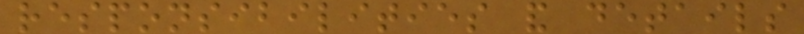responsibilities and details
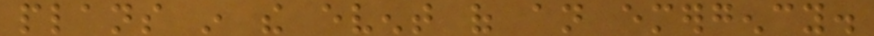plans in the event of an emergency.
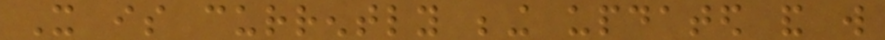It is currently being updated and will
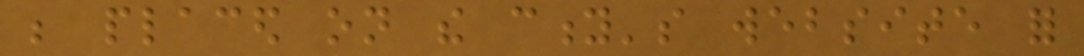be placed on the city's website for
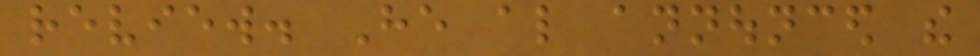review. He also announced the
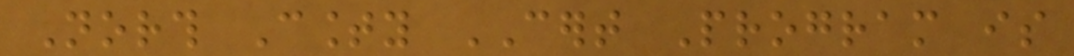North County CERT Program is
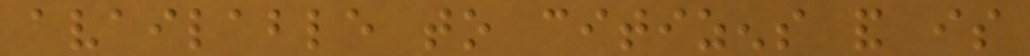available to citizens and is
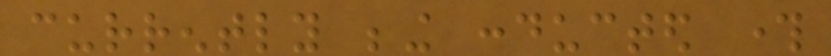currently being conducted through
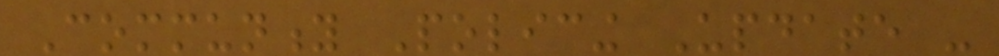Community Policing Update -
